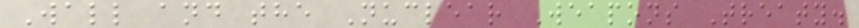Wall and the Nuclear Weapons Treaty.
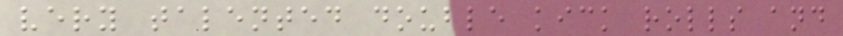very talented double kick rolls and
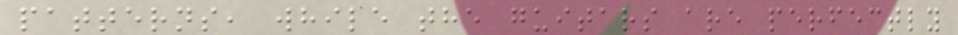patterns, while the guitars are perfectly
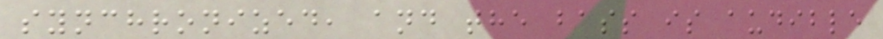synchronized, and the bass is audible
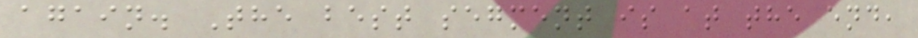again. The best segment is at the end,
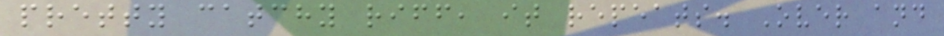pretty catchy riff, it repeats. Over and
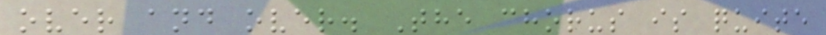over and over. The chorus is quite
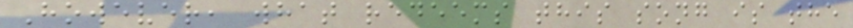However, what redeems this song is the
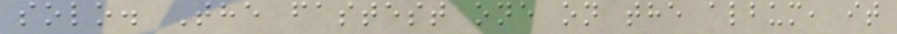solo. The fastest one on the album, it
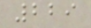229
